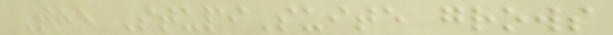The StupiSuite grows
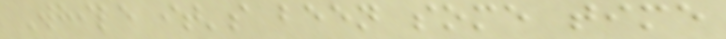While it's been some time
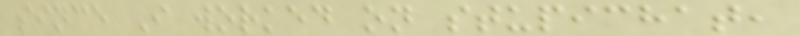since I worked on stupichat,
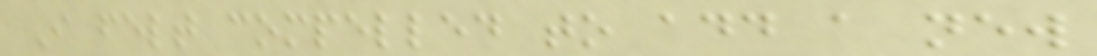I felt compelled to add a new
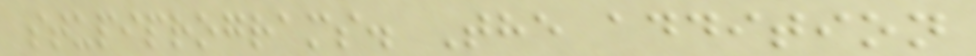stupiprograms. The addition
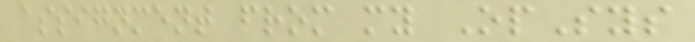assignment from my OpSys
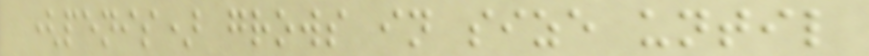(penis) grows in size until
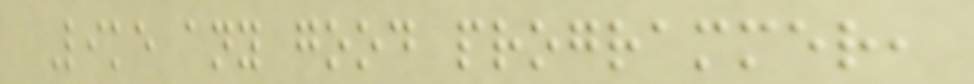Like any good programmer,
